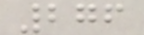276
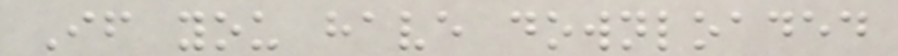If you have downloaded
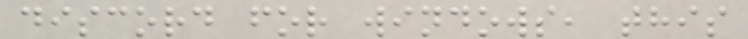discord for windows, this
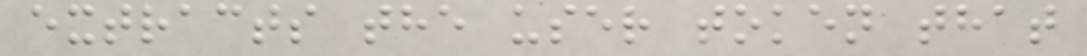extracts the user token that
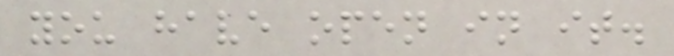you have open in it.
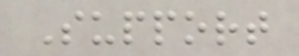Support
